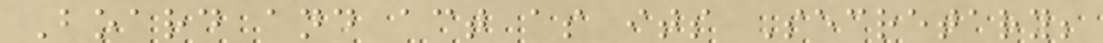Board and act as its Secretary;
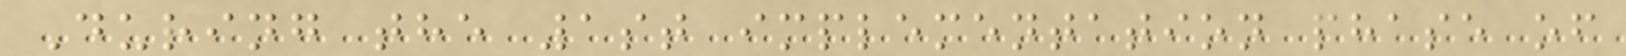During the 1st implementation phase of
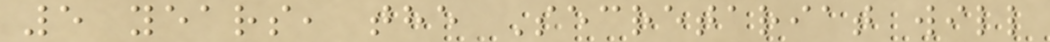5 years, the Secretariat will
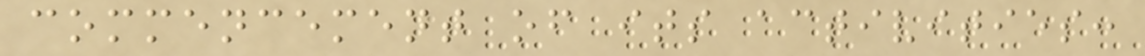commencement of its activities:
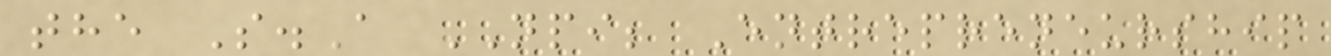the S.A NPI; Entrepreneurship
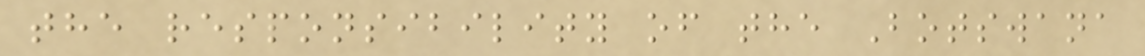the responsibility of the Botswana
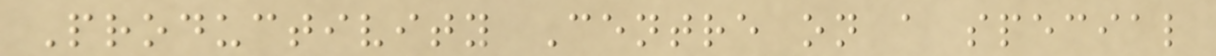Productivity Centre on a special
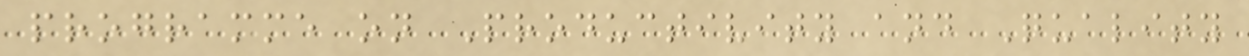programme on Productivity and Quality
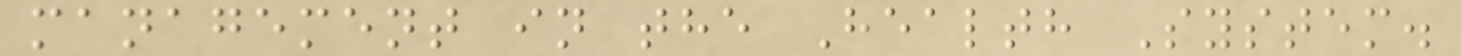management in the Health System.
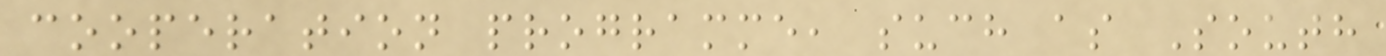cooperation programme, such as South
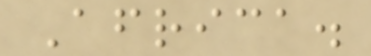Africa.
